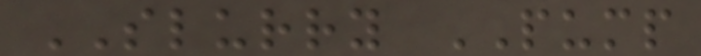SLURRY PUMP
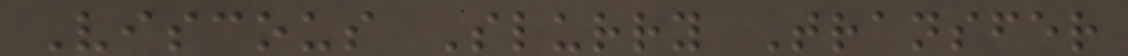Viscous Slurry Transfer
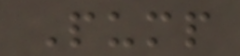Pump
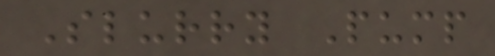Slurry Pump
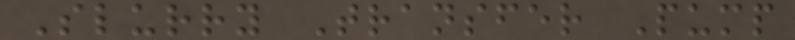Slurry Transfer Pump
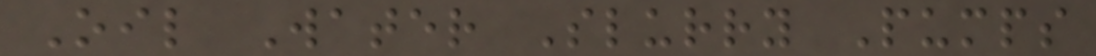Oil Water Slurry Pumps
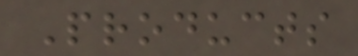Products
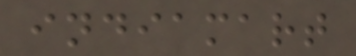indiamart
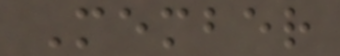Member
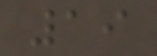19
